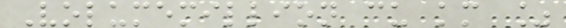Volumemillion cu km %
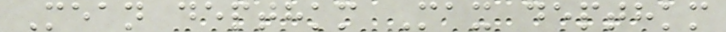Mean depthkm Max depthkm
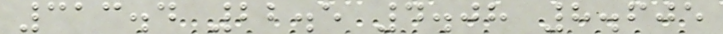313.4 22.5 4.08 8.605
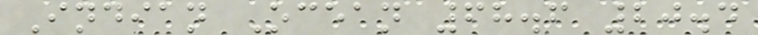Indian Ocean 68.6 20.4
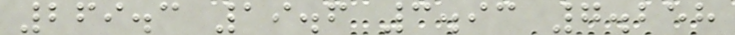269.3 19.6 3.93 7.258
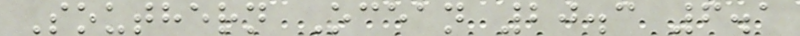Southern Ocean 20.3 6.1
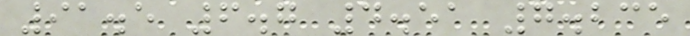91.5 6.7 4.51 7.235
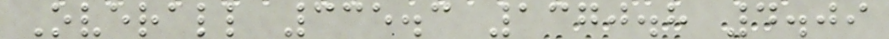Overall 335.3 1370.8 4.09
